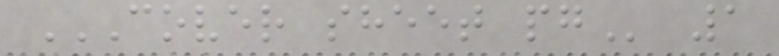COVER SHEET PG 1
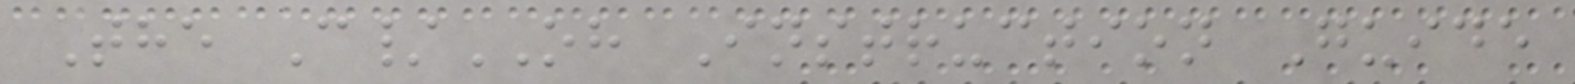The C/OH Instruction Guide
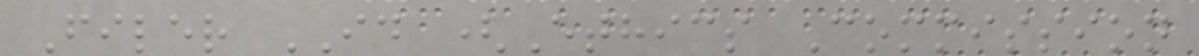Filer ID (Ethics Commission
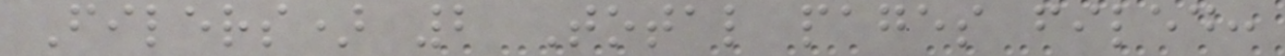Filers) 2 Total pages filed:
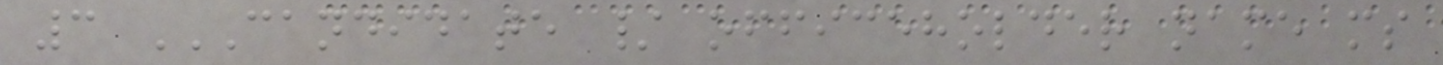3 CANDIDATE / OFFICEHOLDER NAME MS
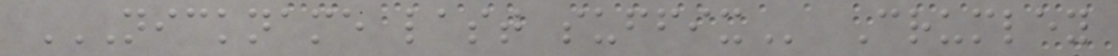NICKNAME LAST SUFFIX Crumley
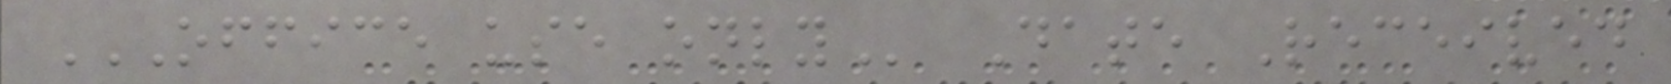OFFICE USE ONLY Date Received
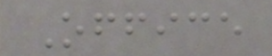Office
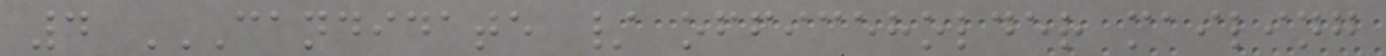4 CANDIDATE / OFFICEHOLDER MAILING
